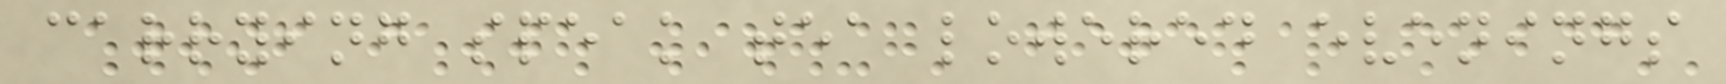carrying speak tea lowered evenings
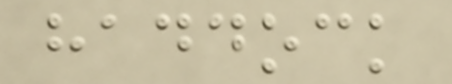haddock
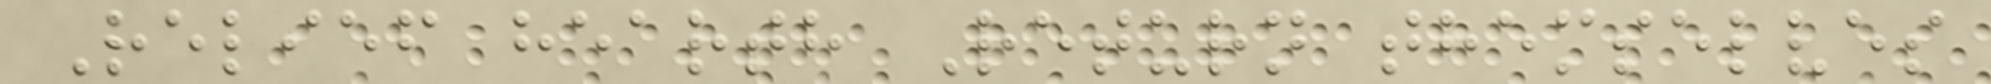Relief hearth Return themselves
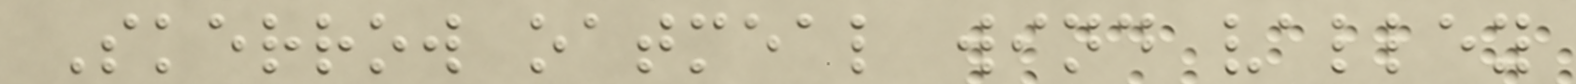Skerrow oatmeal wind valley
